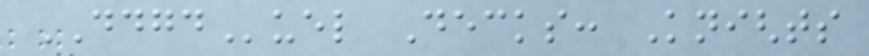DDGDuel Decks: Knights
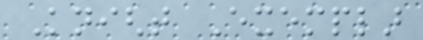Knight Exemplar
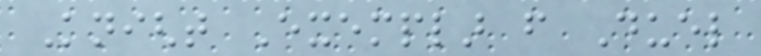Knight Exemplar from Duel
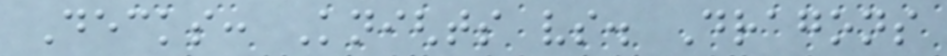Decks: Knights vs. Dragons
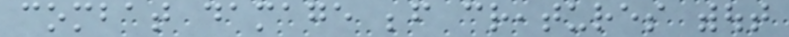combat damage before creatures without
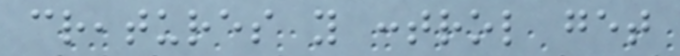creatures you control get
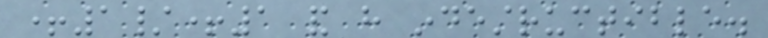+1/+1 and have indestructible.
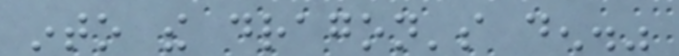into the dragon's den."
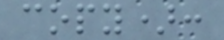copy):
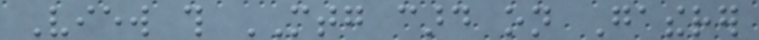View this MTG card on Gatherer
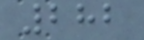282
